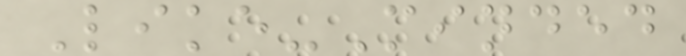Like-Minded
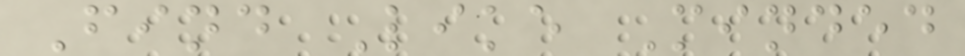Find Like Minded
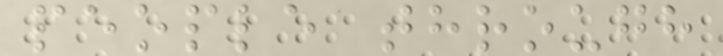people through
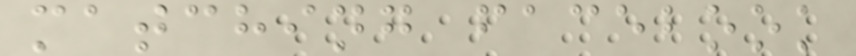matching facebook
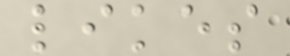likes
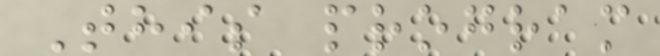This program
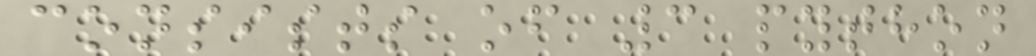consists of 3 python
